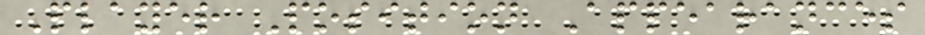Player Position Appearances
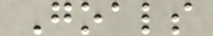Goals
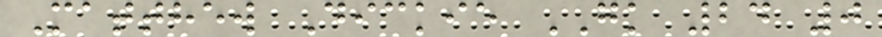Matthew Dickie GK 24 0
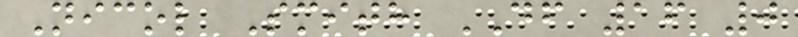Nicol Smith DF 16 0
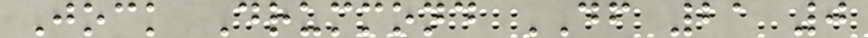Jock Drummond DF 21 0
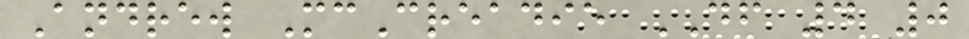Andrew McCreadie DF 4 0
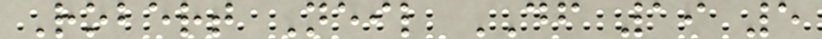Robert Neil DF 19 5
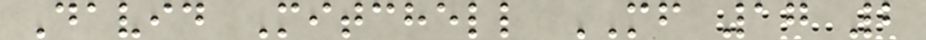David Mitchell MF 17 2
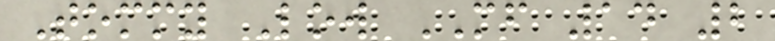Tommy Low MF 14 2
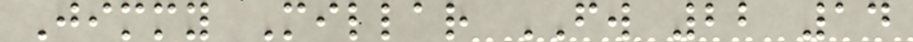Jimmy Millar FW 22 14
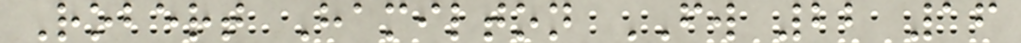Robert Hamilton FW 22 16
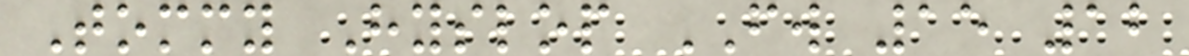Tommy Hyslop FW 15 12
